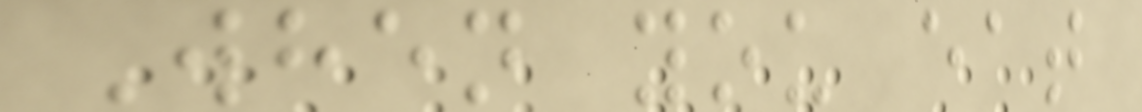When you eat
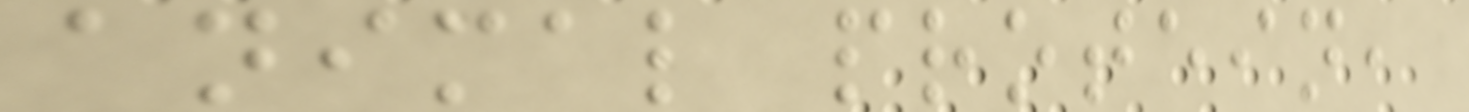animal protein,
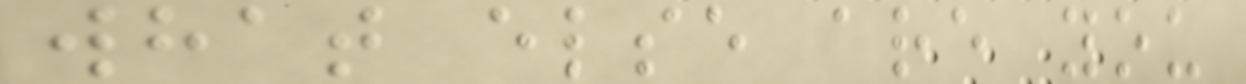what else are you
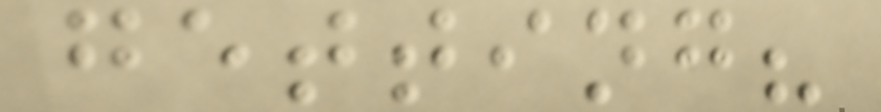getting?
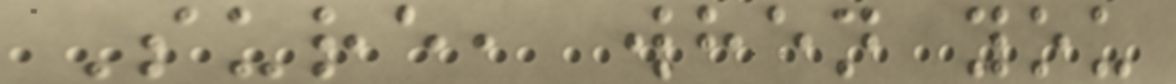Sure, when you
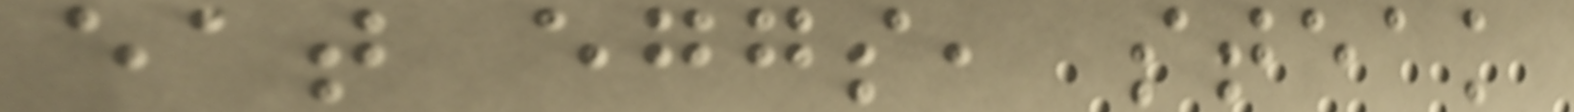eat eggs, steak
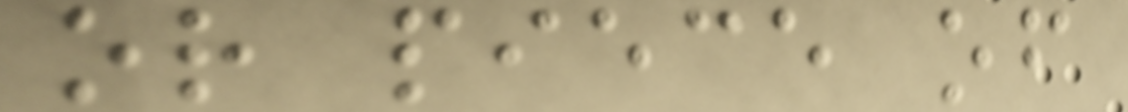or piece of
